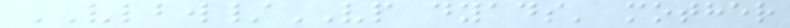VLBW/VP dyads' mother
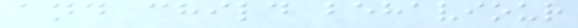and child behaviour
